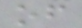of
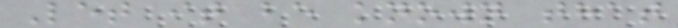Let it be known that
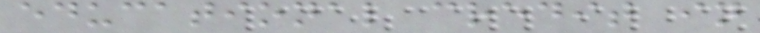educational credit in
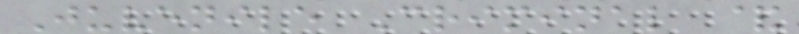Juvenile Criminal &
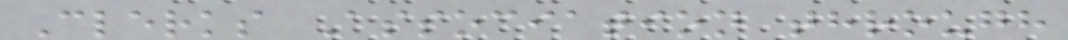Clerks Association through
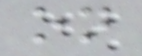on
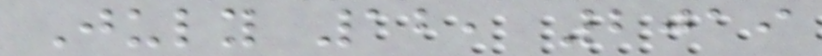July 12, 2019
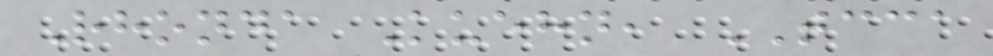Rhonda Kuehn, TCCA
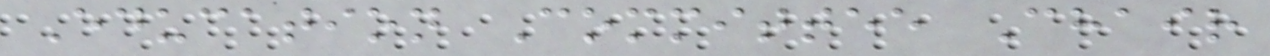Education Committee Chair
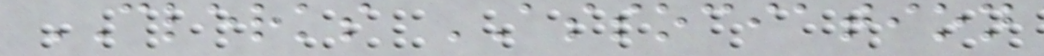CLERKS ASSOCIATION
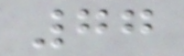77
